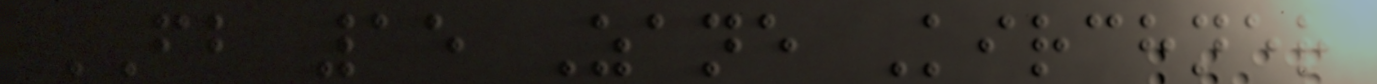FB 15 Zane Kirchner
